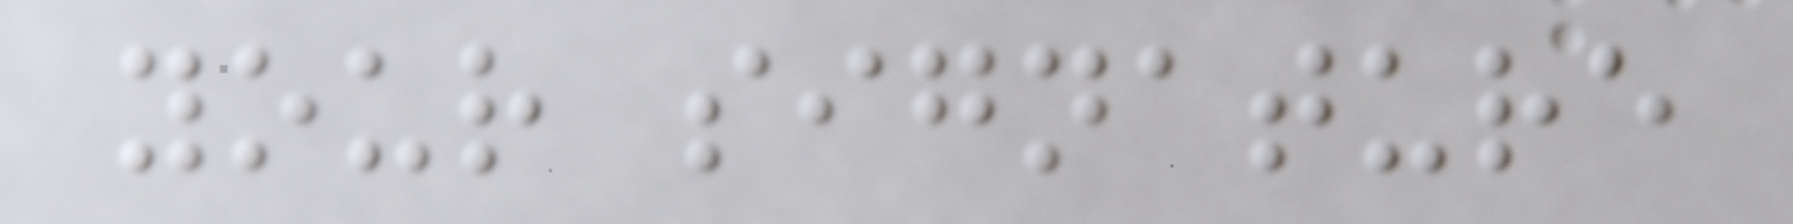your signature
